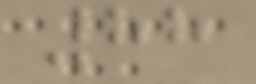88
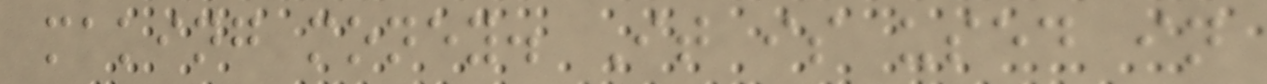making money. It is used in
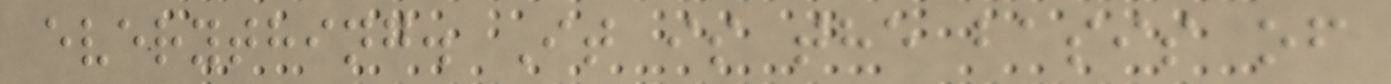everything. It is the basis of
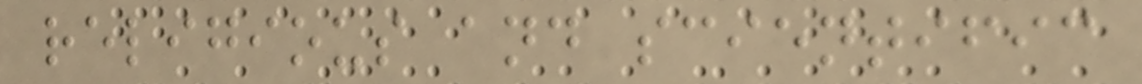religious and scientific
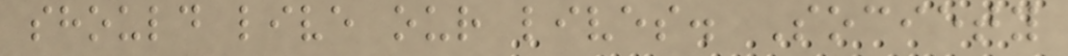should live our lives. Society
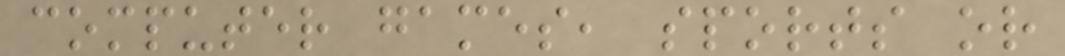computer games, sports or
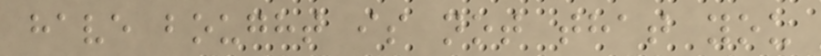have bought is not that you
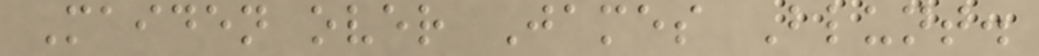Maiden over James Blunt.
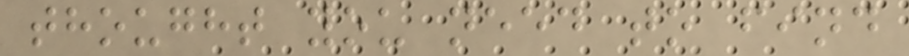thought you need to find
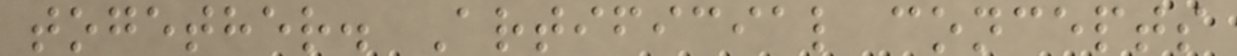together. Artificial concepts
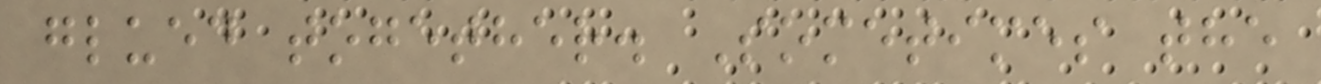glued together. Sometimes the
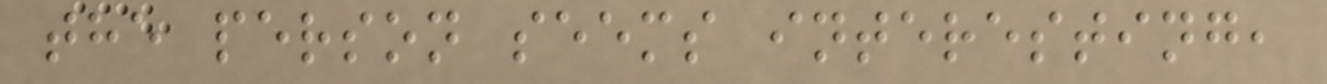the person seems interesting,
